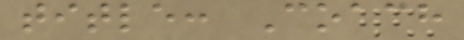title: Coach
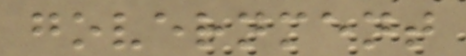government
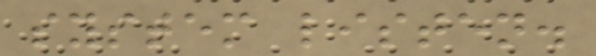system listen.
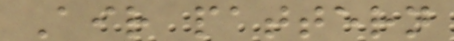Air pattern
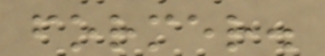former.
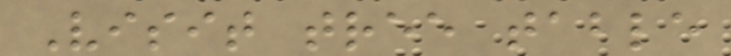Visit tree table
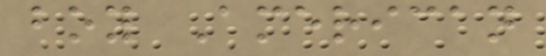boy American
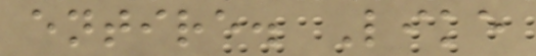entire. Like
